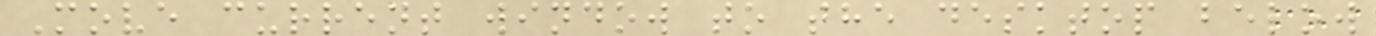Move current window to the desktop below
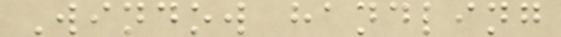Window handling
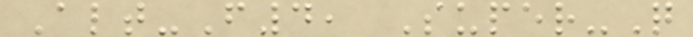Alt-F4, Super-Q
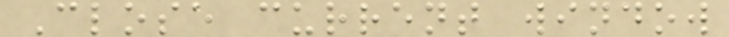Close current window
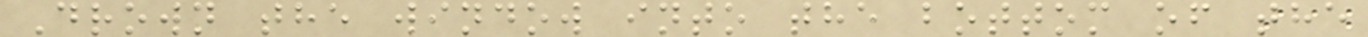Drown the window into the bottom of the
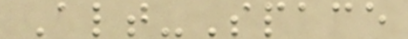Alt-Space
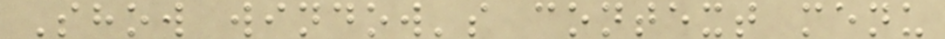Show window's context menu
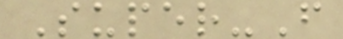Super-F
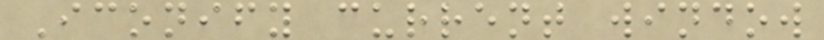Iconify current window
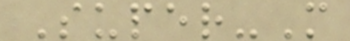Super-M
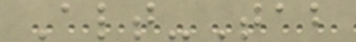Alt-Tab
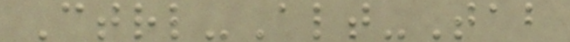Ctrl-Alt-Tab
